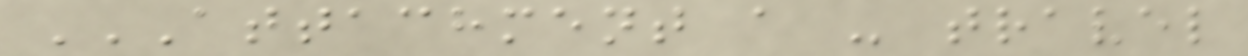ATTACHMENT A - TRAVEL
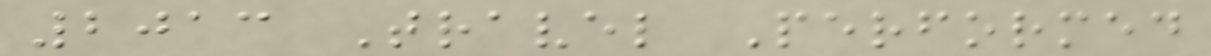2013 Travel Performed
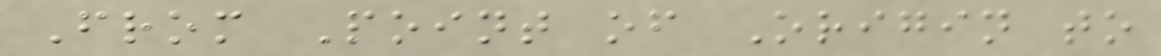From Point of Origin to
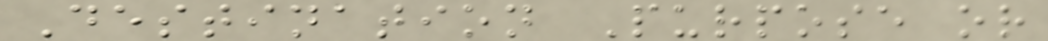Destination Purpose or
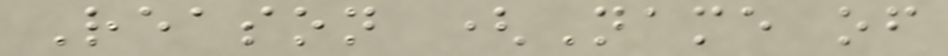Reason (Name of
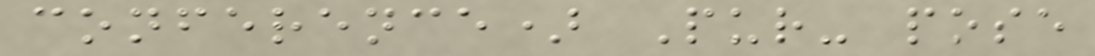conference) Pur- pose
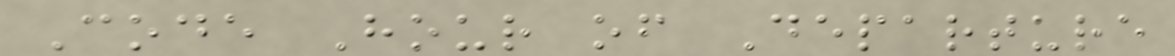Code Hour of Departure
